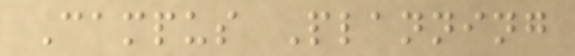Campus Planning
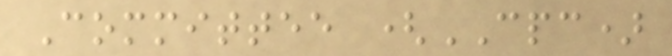Committee (CPC)
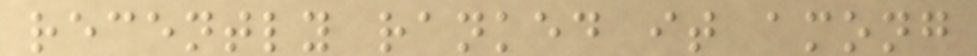recently ranked it among
